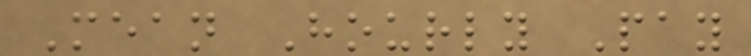Mean Hourly Pay
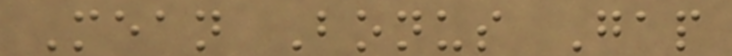Mean Bonus Gap
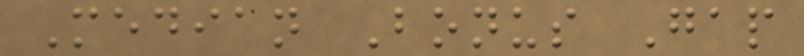Median Bonus Gap
